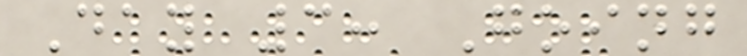Day 3: Going
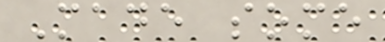Made some
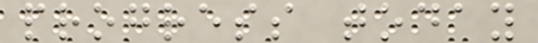progress today
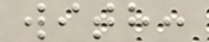with:
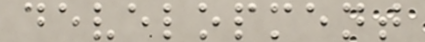development
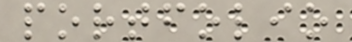portfolio
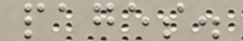pages.
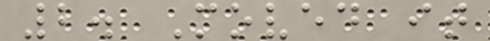2. Moved it
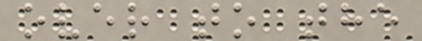over to the
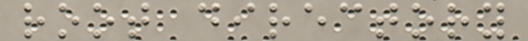root directory
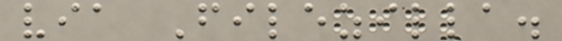via Filezilla.
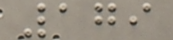179
